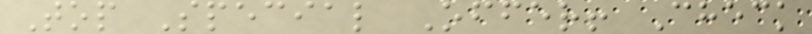Top Special Offer! Check
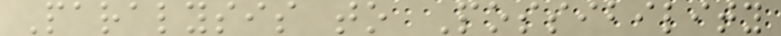Paralysis to Possibility
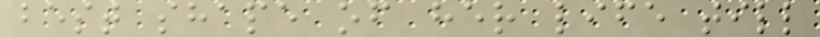best shape of her life till
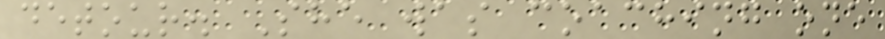detour. She was coaching one
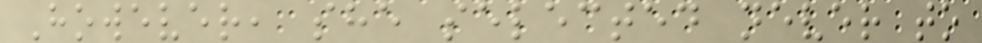However, she selected never to
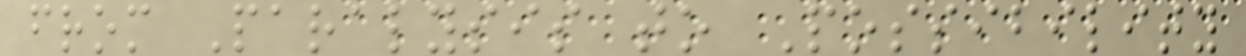from Paralysis to Possibility
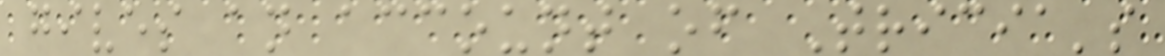gives an account of Tricia's
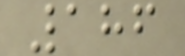186
